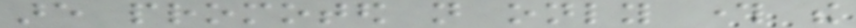are promoted not only through the
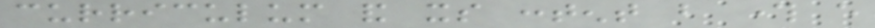curriculum and its content but through every
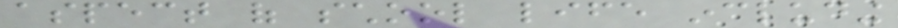aspect of school life including
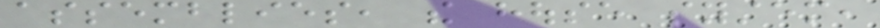assemblies, the house system,
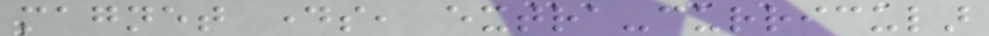magnet days, extra-curricular
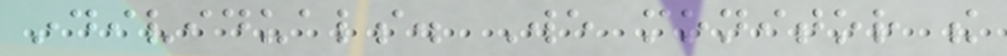individuals. We monitor the
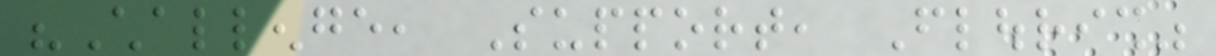"Challenge, Support, Flourish"
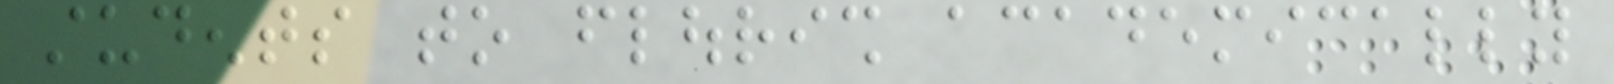students to flourish academically
